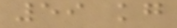59 kg
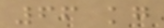66 kg
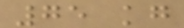75 kg
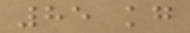85 kg
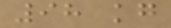98 kg
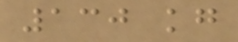130 kg
